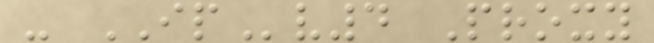- IPv4 Proxy
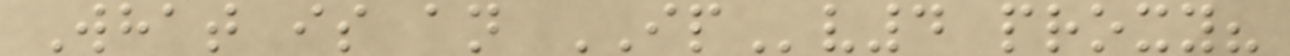What is an IPv4 proxy?
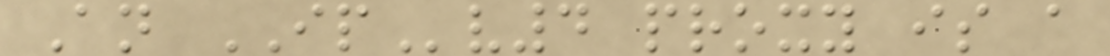An IPv4 proxy is a
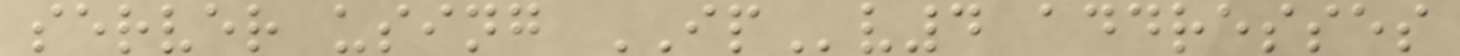server using IPv4 addresses
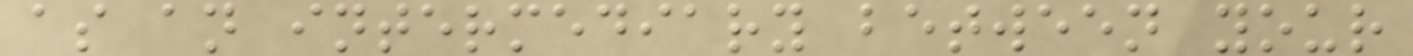as an intermediary between your
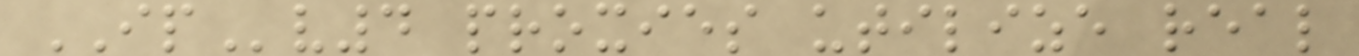IPv4 proxies utilize real
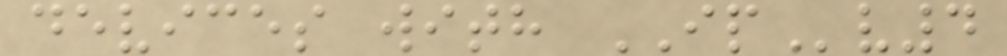devices with IPv4
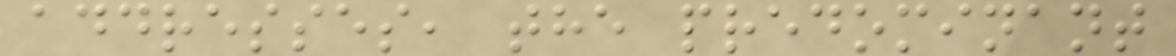addresses, the predominant
